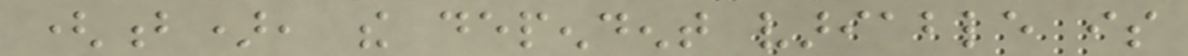(b), the dependent variable is
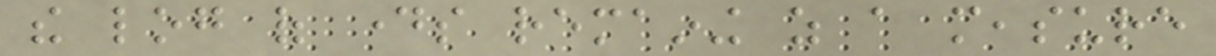the log of days remaining as a measure
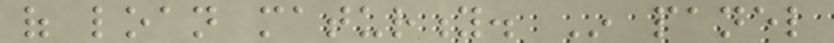of loan maturity. In panel
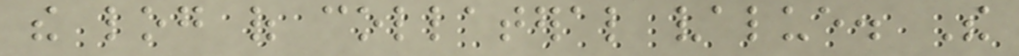the log of collateral value. The
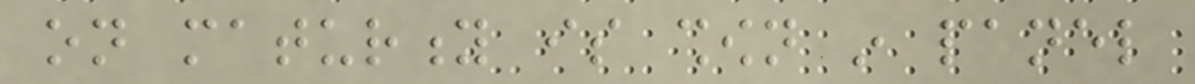on maturity is shown in panel
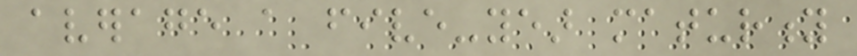average a five-year maturity
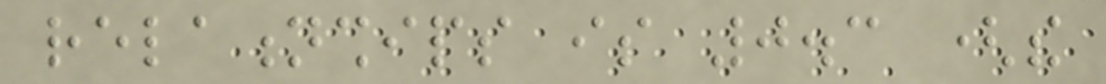relationships is 0.3 (the
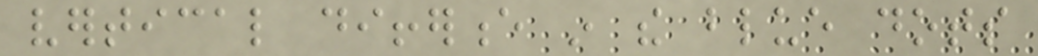vertical difference in the blue dots
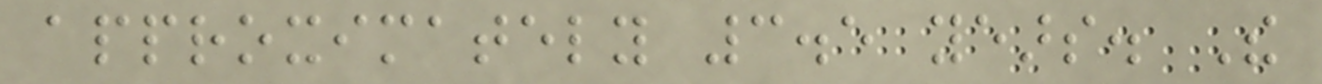approximately 3.5 years. The
